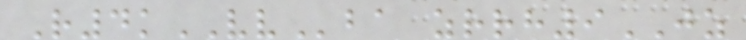R4kVVba zrrh9JZ
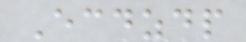Ecdzdp
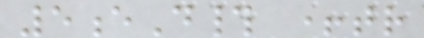5eD# +tr
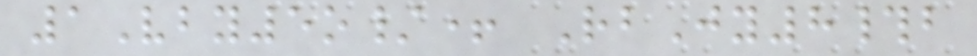1Vby5o/+ RbJy8#b
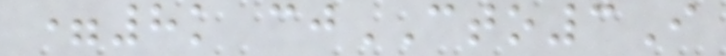=8k cjCTO3I
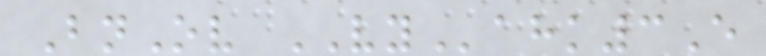BnOv VYahk3E
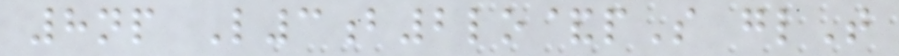8np L3b2lo&pS glT
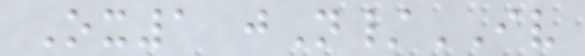Ox1 jN/IV
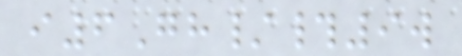i6Gh/#9w
